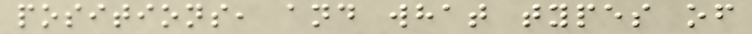positions, and what types of
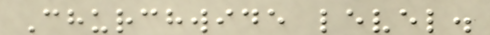Churchwide level.
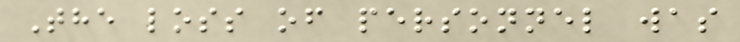The loss of personnel was
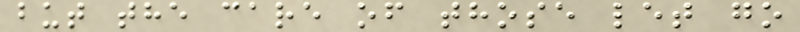but the care of those let go
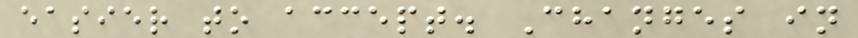easier to accept. Changes in
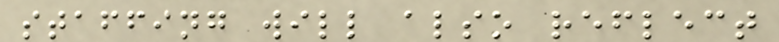staffing will also reflect
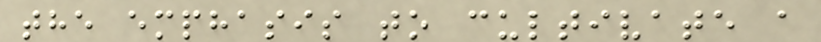the emphasis to cultivate a
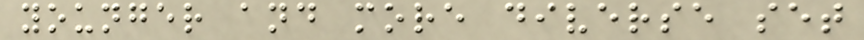younger and more diverse set
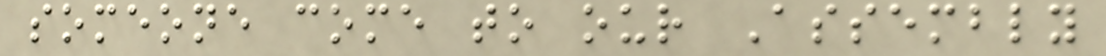someone come to our Assembly
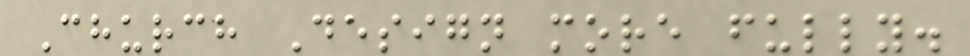Church Design more fully.
